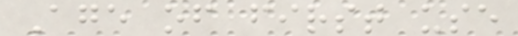Age of first use
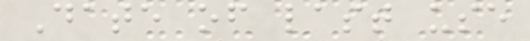Date of last use
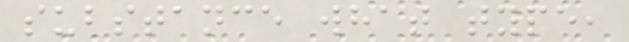substance what type,
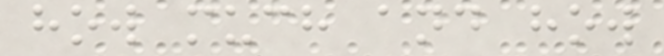how much and how
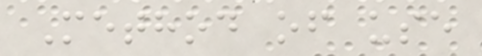Method of use
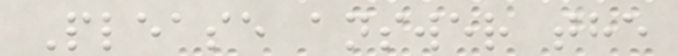Please answer the
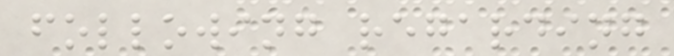following regarding
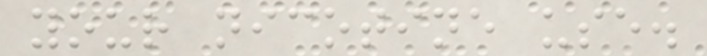your nicotine use.
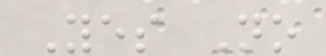Yes No
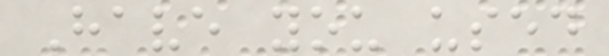Have you used
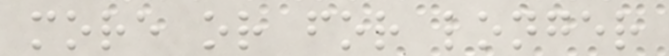more or for longer
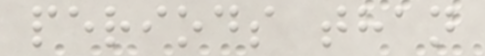periods than
